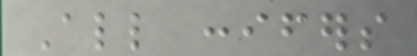All conifers
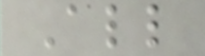All
